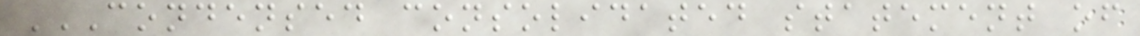CONDENSED CONSOLIDATED STATEMENT OF
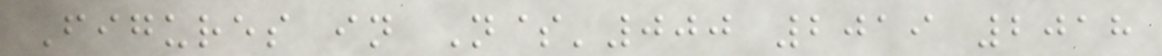Figures in N$'000 2019 2018
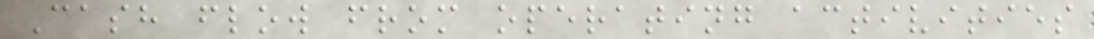Cash flow from operating activities
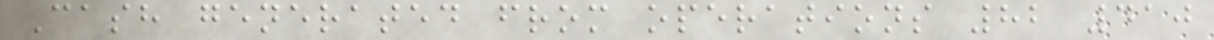Cash generated from operations 82 410
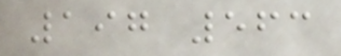197 563
